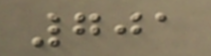701
